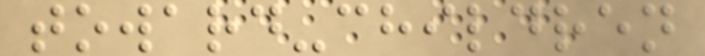toward-children
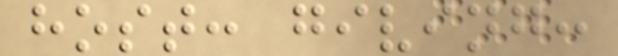host: giving:
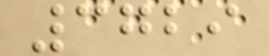3729
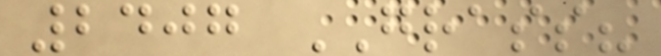2407 GRASS?
